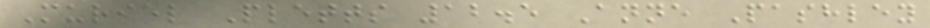Muriel Pletts 12.5 Anne Pashley
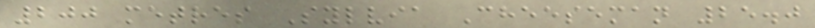200 metres Sylvia Cheeseman 25.0
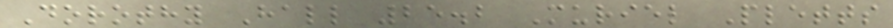Dorothy Hall 25.2 Muriel Pletts
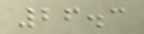26.3
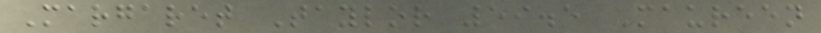Margaret Taylor 59.5 Maureen
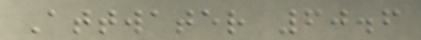Attwater 60.6
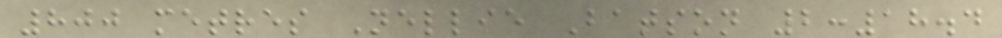800 metres Nellie Batson 2:18.4
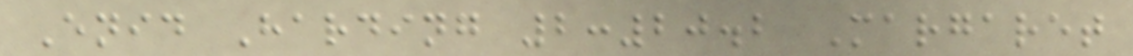Enid Harding 2:20.2 Margaret
